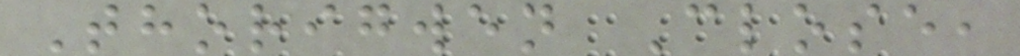Thorigwen Close,
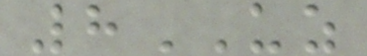8UZ
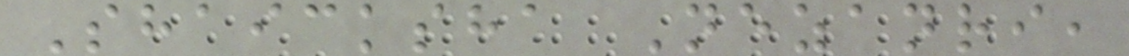Shaicksha Nezanri,
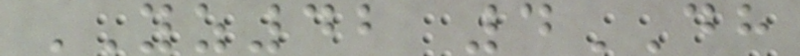YZ42 4DH
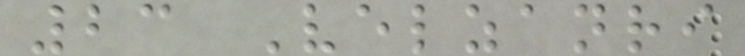23 Velzanri
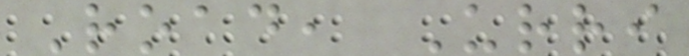Road, Urri
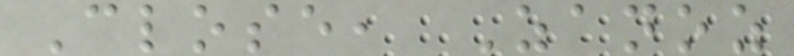Close, Zanoz
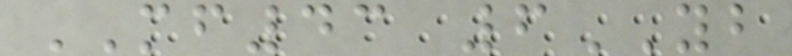MF43 6YB
